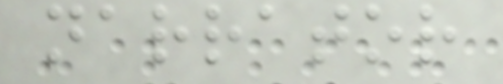narrator
